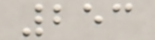253
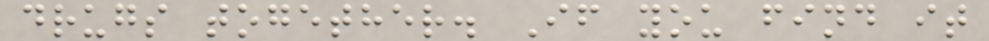drugs together. If you find it
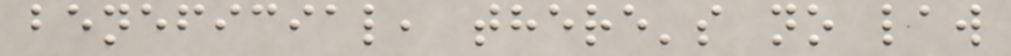beneficial, there's no law
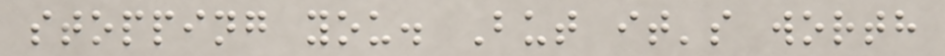stopping you. But it's worth
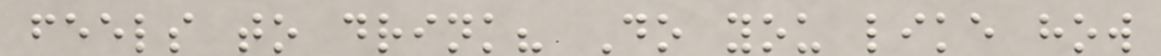feels to drink? Do you like how
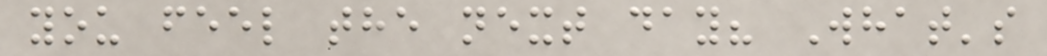you feel the next day? What's
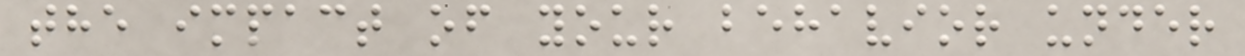the impact of your behavior under
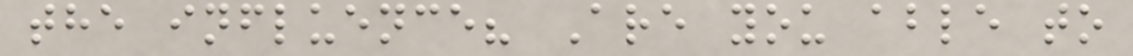the influence? Are you able to
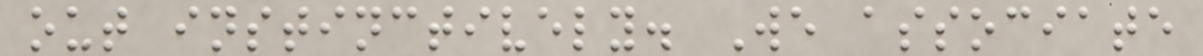out instinctively. We associate
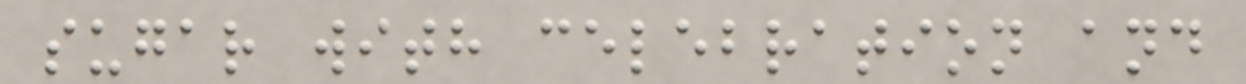sugar with celebration and
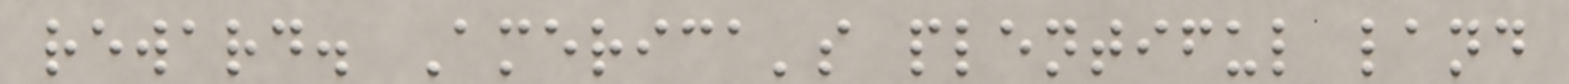reward. America's plentiful land
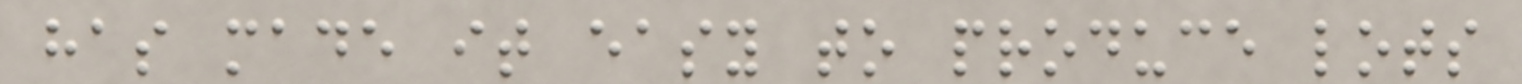has made it easy to produce lots
